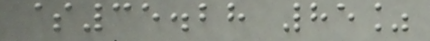$35.28 85%
